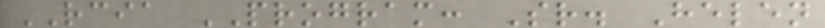RCIA PROGRAM: Sr. Helen
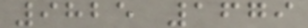9825 1679
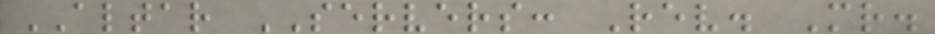ALTAR SERVERS: Rev. Mr.
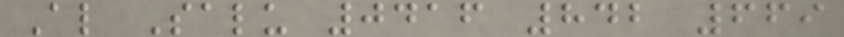Al Salu 0416 842 669
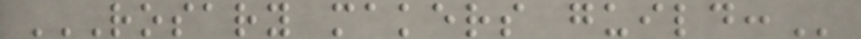ROSARY MAKERS GUILD:
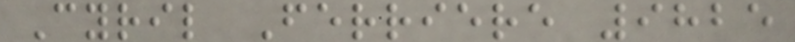Cyril Ferriere 9825
